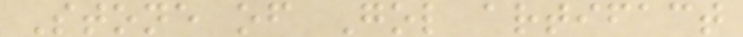Stone of Gol artifact
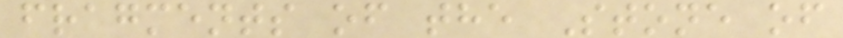fragments of the Stone of
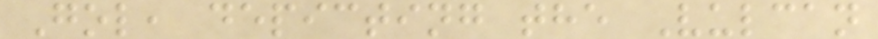Gol, depicting the Vulcan
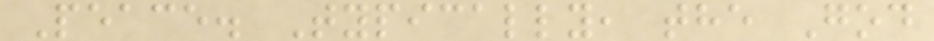Peace. Typically, the God
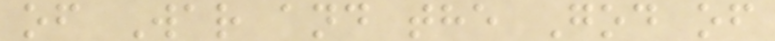of War and the God of
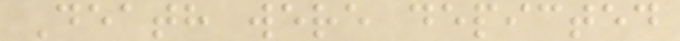Death were depicted
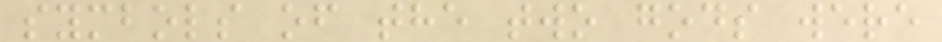symbols of the two gods were
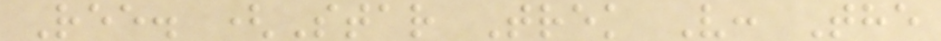Ree. (Star Trek V: The
